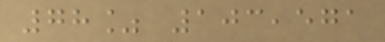78% 103,571
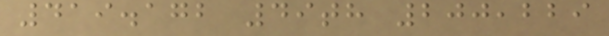419.172 49th 200,229
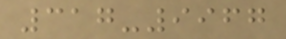317-9967
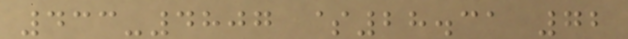433-4807 $28.31 72
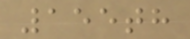155th
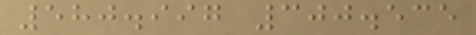580.997 300.535
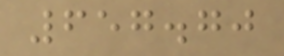657.70
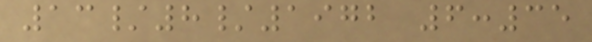13/8/1972 6:35
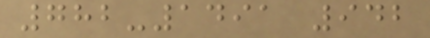782-1491 942
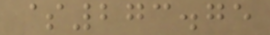$273.75
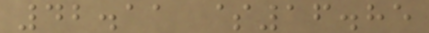42.11 $16.85
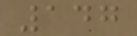147
